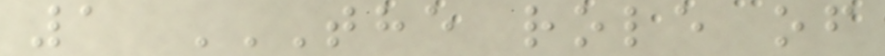1 THE ROLE OF
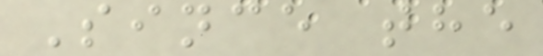Since the
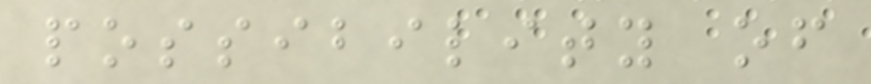possibility of
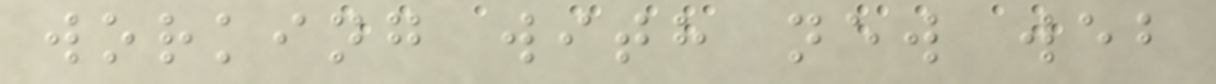working with new web
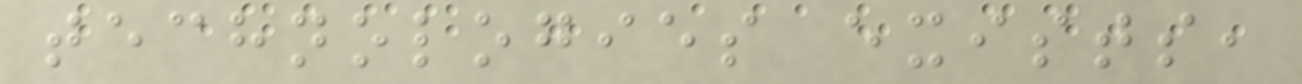technologies exists,
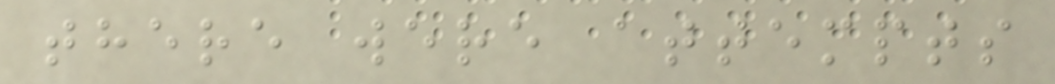there were attempts
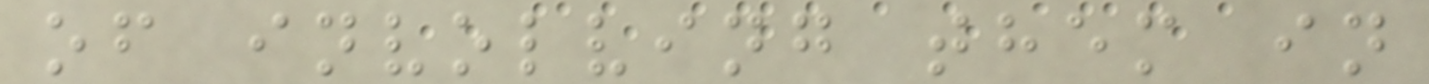of involving them in
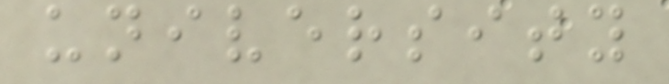university
